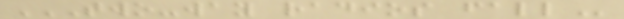TWO-WAY RADIOS FALL
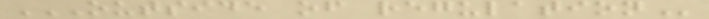OUTSIDE OF REGULATION
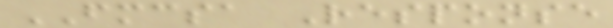FMCSA Response
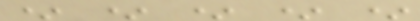* * * * *
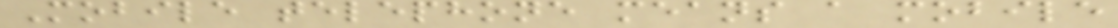Mobile telephone means a mobile
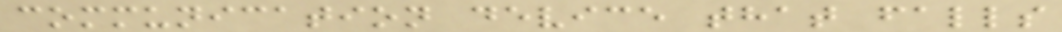communication device that falls
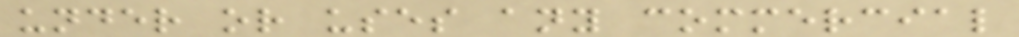under or uses any commercial
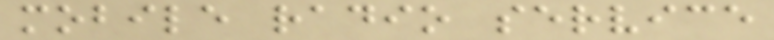mobile radio service
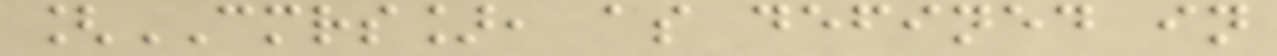[CMRS], as defined in
